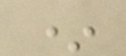*
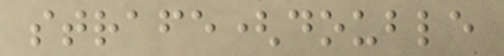strafe(double
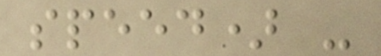speed) -
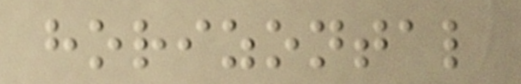horizontal
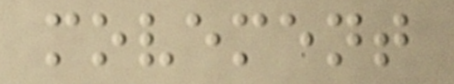movement
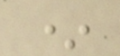*
